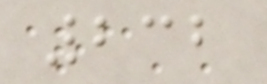232
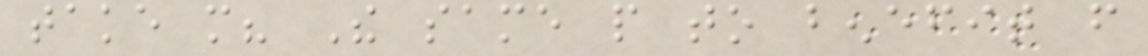take more? The same people to benefit from
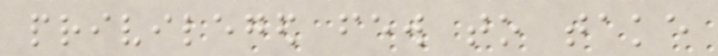privileged few to take
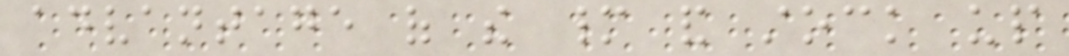advantage of the many and stock up
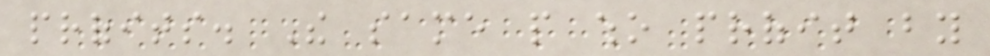profits. The same people who profit by
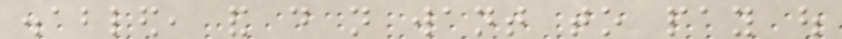disabled, and do not want to pay out
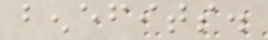benefits.
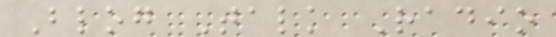Blog Talk Radio
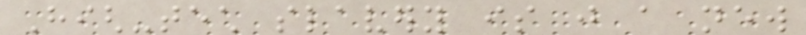High-tech slavery is just a new
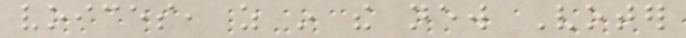voices, as in the new Voter
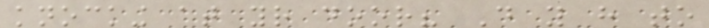knocking at your door? Do you have to
